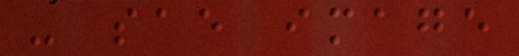- sae image
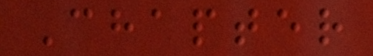Chapter
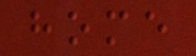home
